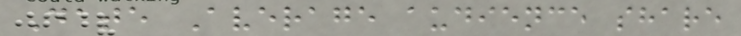Date Average audience share
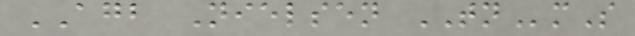AGB Nielsen TNmS
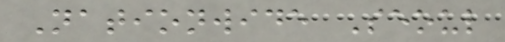Nationwide Seoul
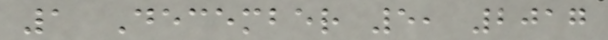1 December 5, 2017
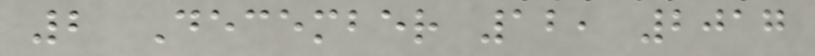2 December 12, 2017
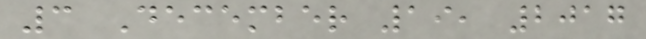3 December 19, 2017
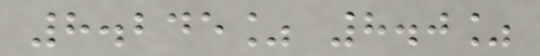8.245% 8.0%
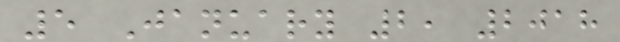5 January 2, 2018
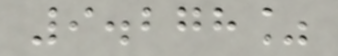9.278%
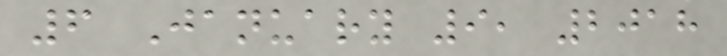6 January 9, 2018
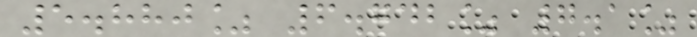5.880% 6.742% 7.1%
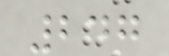247
